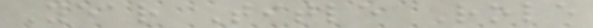Year Title Role
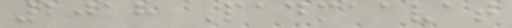2018 Padmaavat
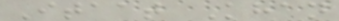Itaat Khan
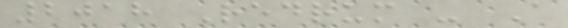2018 Redrum - A
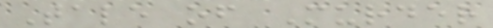Tale of Murder
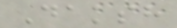Daksh
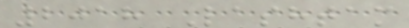2018 Lashtam
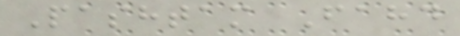Pashtam Fahd
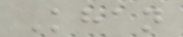Khan
